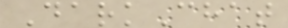DarkChat
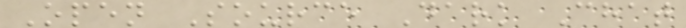Open Source Dark Chat
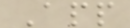App
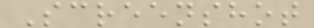Screenshot
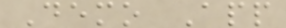Demo App
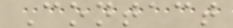Contact
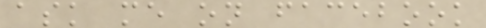ask me on facebook
